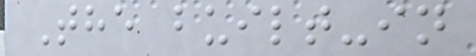The built-in
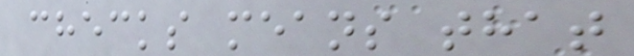checks means that
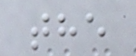the
